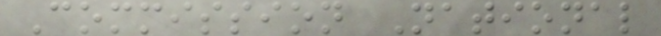Commission National
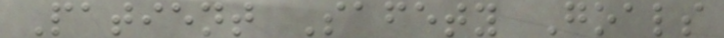Patient Safety Goals
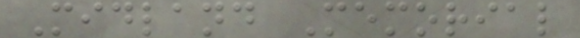Midland Memorial
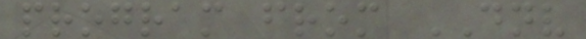program from DNV
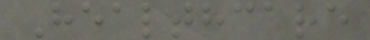Healthcare
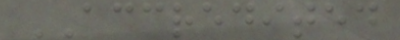ACCREDITED
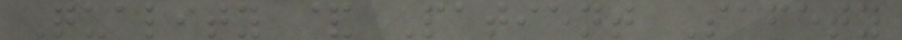Quality & Patient Safety
